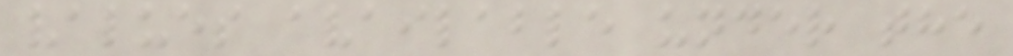values available under the
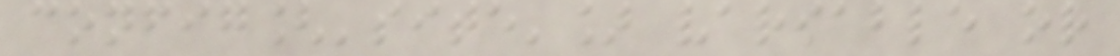config['site'] variable or
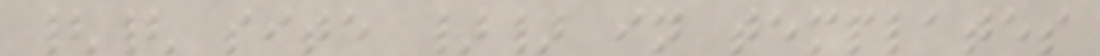{{ site }} in templates
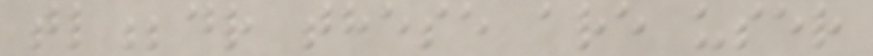tl;dr these are user
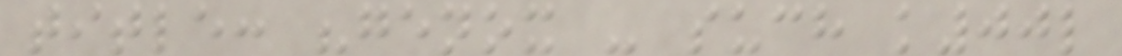title: "genox - such k00l
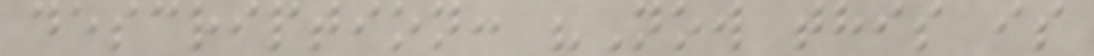description: "Now this is
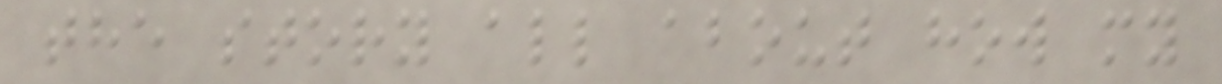the story all about how my
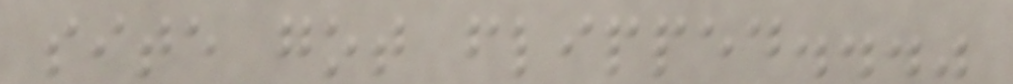site got flipped..."
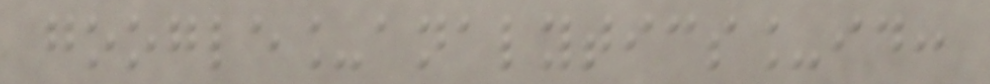google_analytics_id:
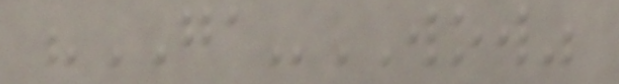"GA-WOW"
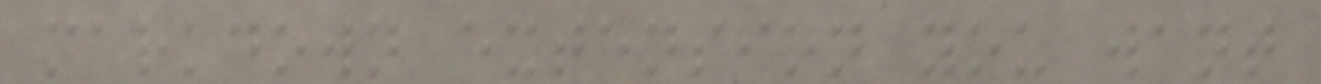markdown extension you want
